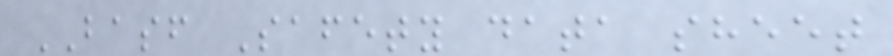BASF Safety data sheet
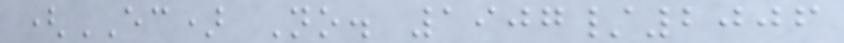(EC) No. 1907/2006
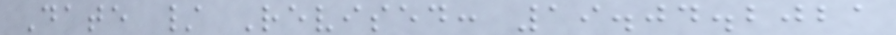Date / Revised: 19.04.2021
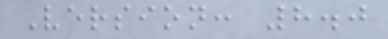Version: 8.0
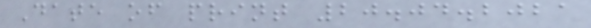Date of print 20.04.2021
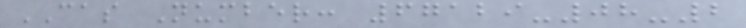CAS Number: 67129-08-2
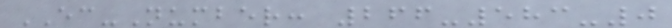EC-Number: 266-583-0
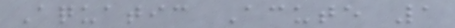Aquatic Acute 1
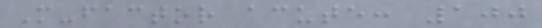M-factor acute: 100
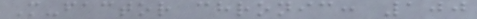M-factor chronic: 100
